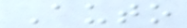Auto
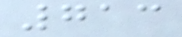713
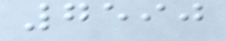7590
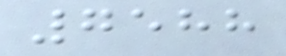7588
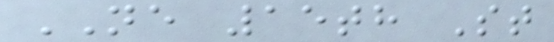NE 15th St
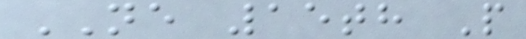NE 15th P
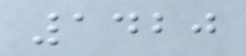1420
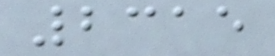2315
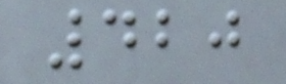420
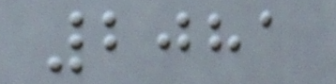2081
